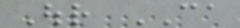Our CA
